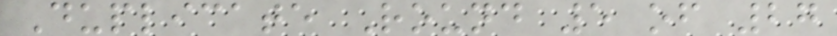Duplicate Round 5 of 27
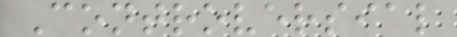Controversial
